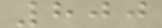800
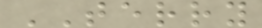TERRY
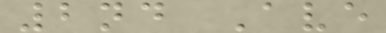2nd Ave
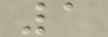1
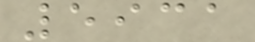5931
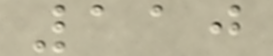110
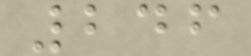246
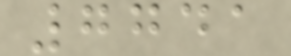7741
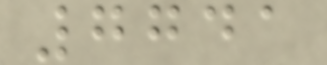7741
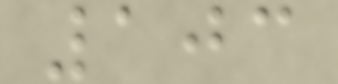103
